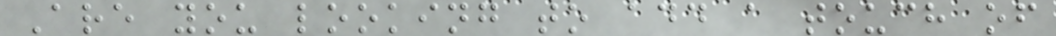Are you looking to add a touch of
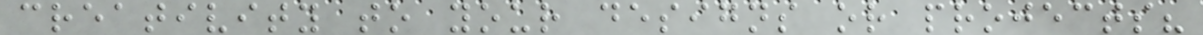creativity to your designs or projects?
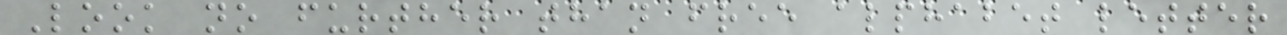Look no further than free alphabet letter
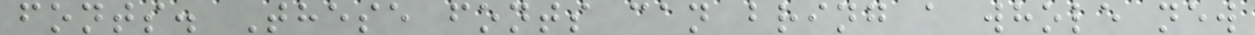fonts. These fonts can bring a whole new
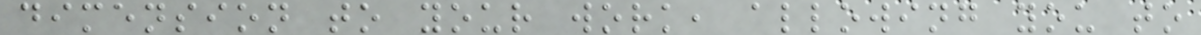dimension to your work, allowing you to
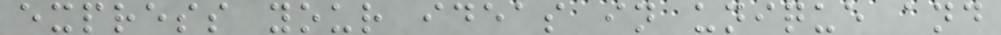express your ideas in unique and
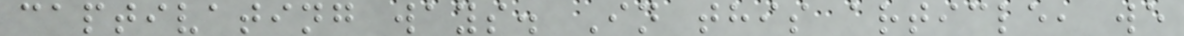captivating ways. In this article, we
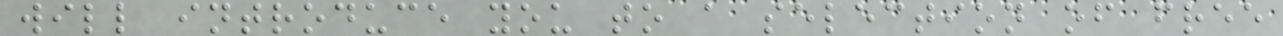will introduce you to a selection of free
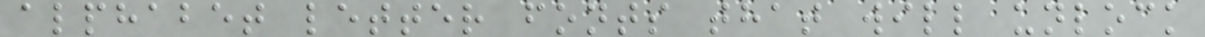alphabet letter fonts that will unlock
